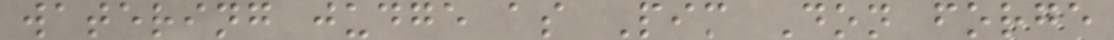watering judge as Pim Don forge
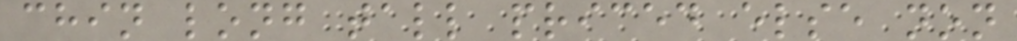chin long tall priced else non
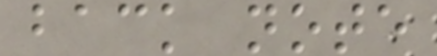back note
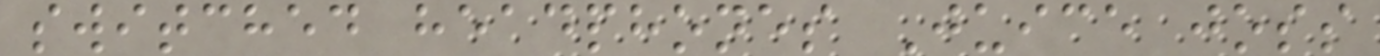switched headphones Juice joss
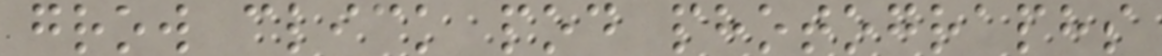grow click pod photographs
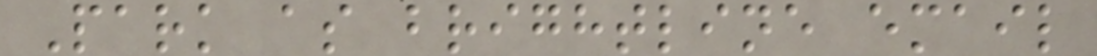Park as brightline email
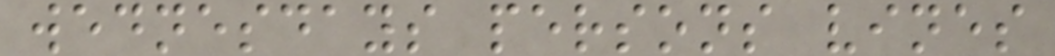wednesdays persons vines
